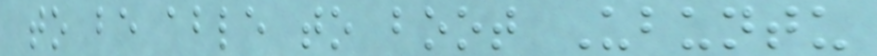to be able to boot Ubuntu
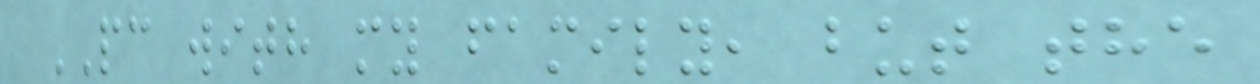PC with my family, but the
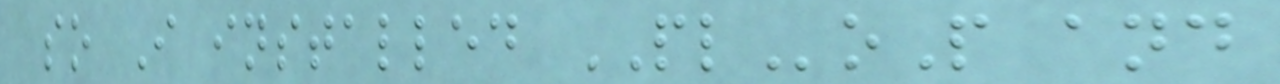so I installed PLoP and
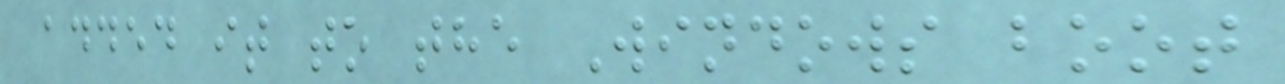added it to the Windows boot
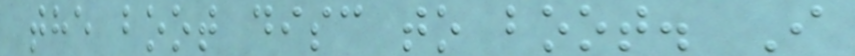the boot disc to boot. I
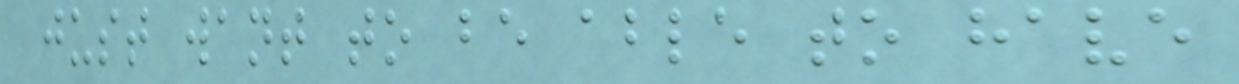just want to be able to have
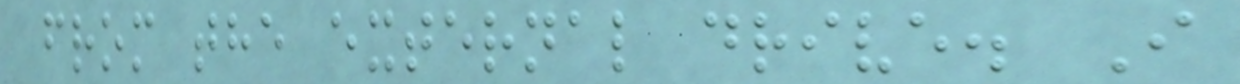from the external drive. I
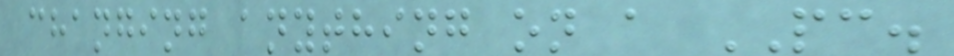changing anything on a PC.
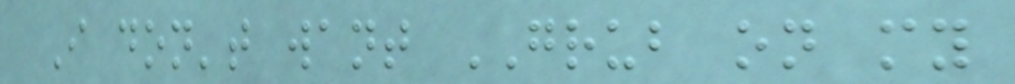I don't want GRUB on my
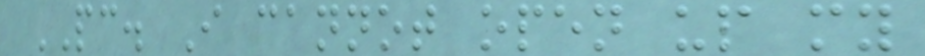PC. I cannot open up my
